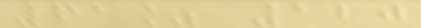61% 120
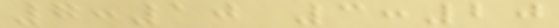7:10 3:20
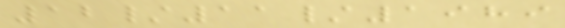12/11/1989
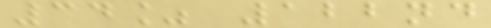34% 122nd
